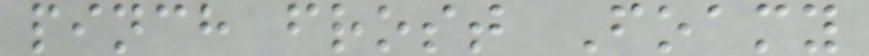pinch frost Foamy
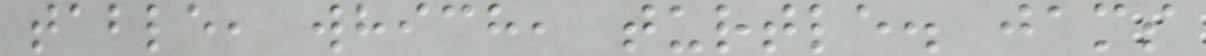table, which, turtle. jams
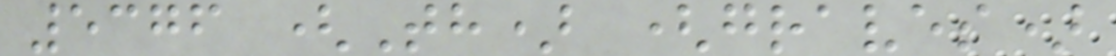5376 (Th) (graves)
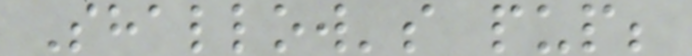Shallow's pup;
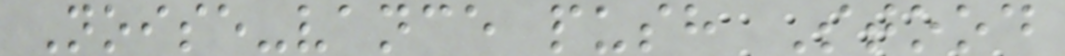Noise-vance push Stood
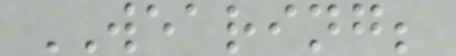WEARING;
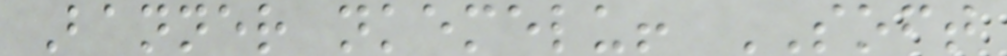Banner nkemelu! SOFT
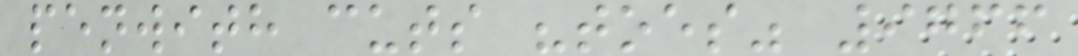penwith cuts "toes" 9766
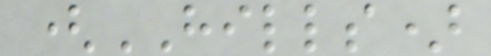(HILLS)
